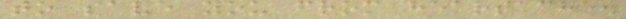to save you from heartache.
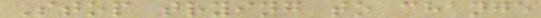Stop trying to change
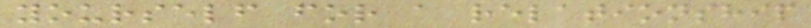yourself for a relationship
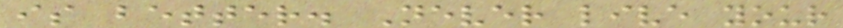is better. Never live your
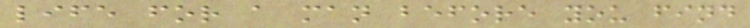life for a man before you find
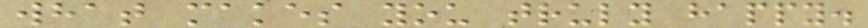what makes you truly happy.
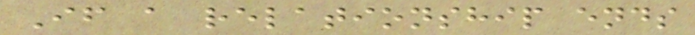If a relationship ends
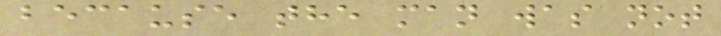because the man was not
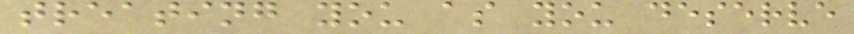treating you as you deserve
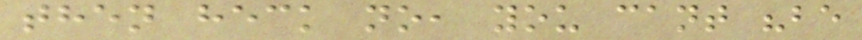then heck no, you cant "be
